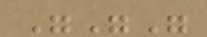"""
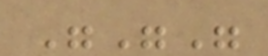"""
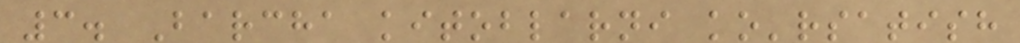3. Barcha kitoblarni ko'rsatish
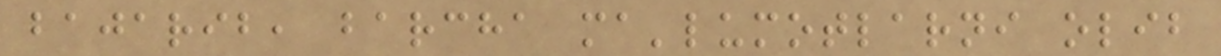bajarib, barcha ma'lumotlarni olib
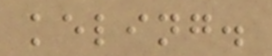keling.
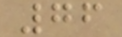76
